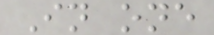In one
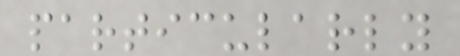particularly
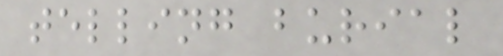telling burial
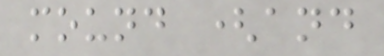mound (and
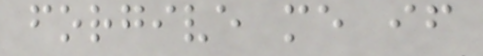forgive me if
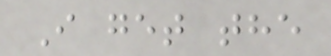I get the
